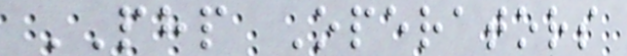PHP Operators
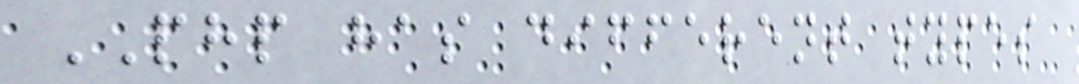PHP has different types
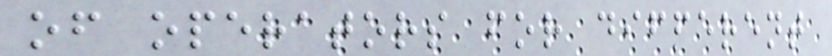of operators for different
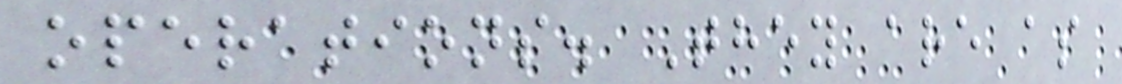operations. They are as
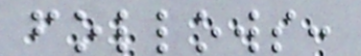follows:
